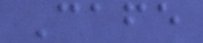Cafe
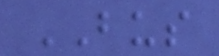BUS
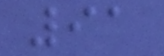91
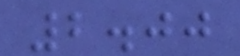2.00
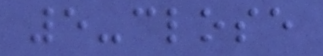5-close
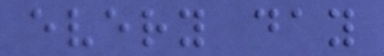every day
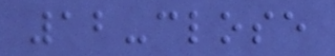12-close
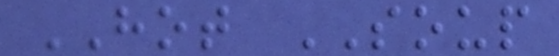HOT SOUP
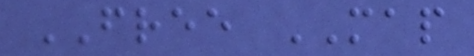FREE MAP
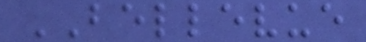BELLEVUE
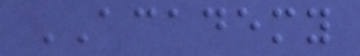ACADEMY
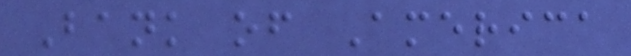Bank of America
